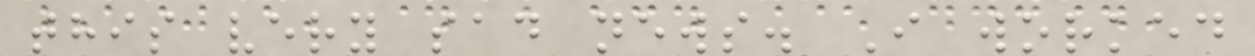this very sad news. I worked
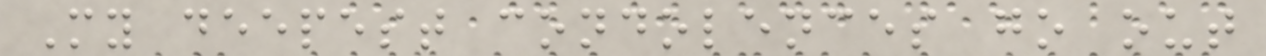My deepest condolences go out
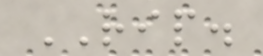RIP.
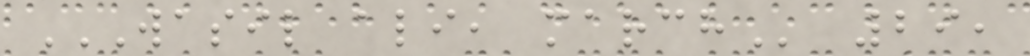WASIL ALI, MARCH 29,
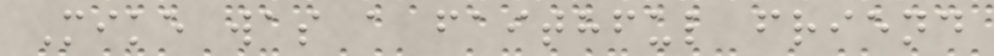Mike was a faithful friend
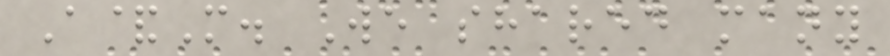A&M. We shared many
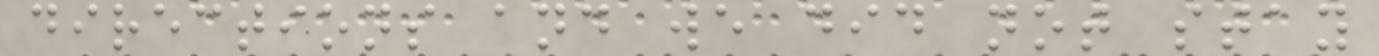directions and we did not stay
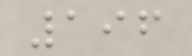196
